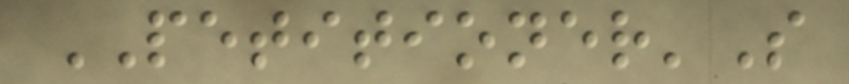PETITIONER'S
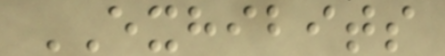EXHIBITS
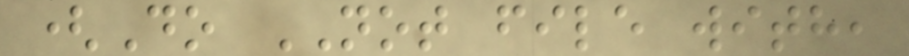(Do NOT file with,
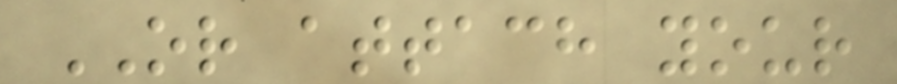OR attach your
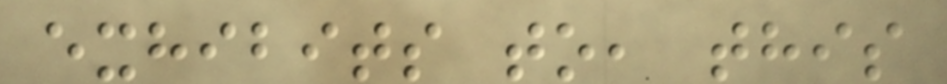exhibits to, this
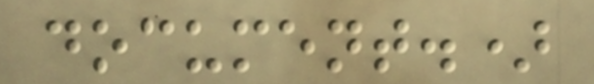document.)
